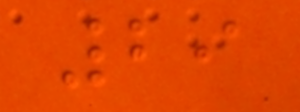29
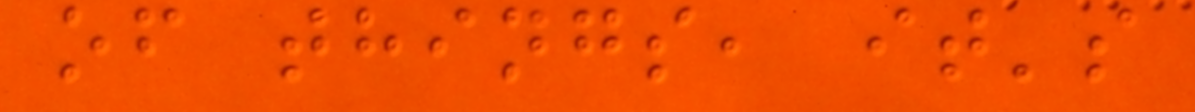of things, it's
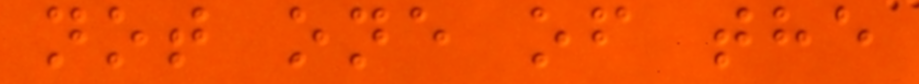not one of the
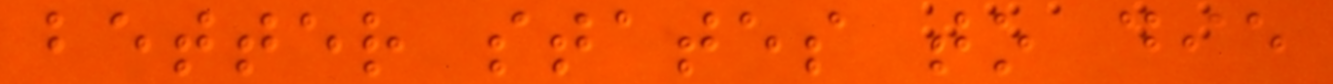better states to die
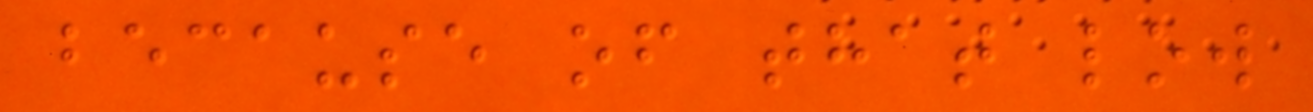because of that low
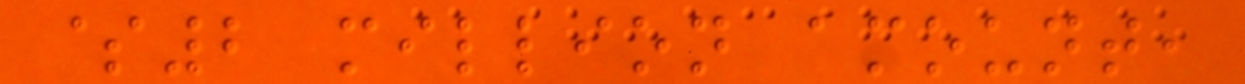$2 million amount,
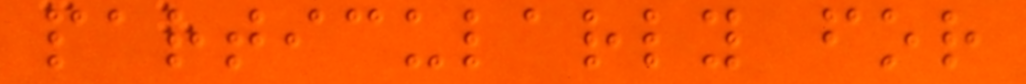particularly for
